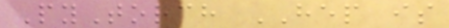PyTorch HEP is
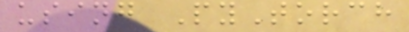using PyTorch
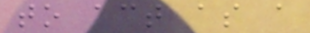to act as a
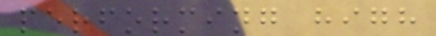performing high
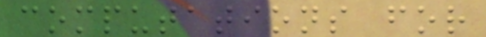computations for
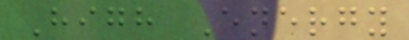High Energy
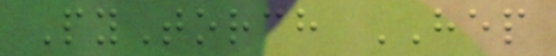PyTorch HEP
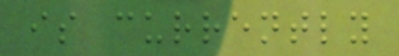is currently
